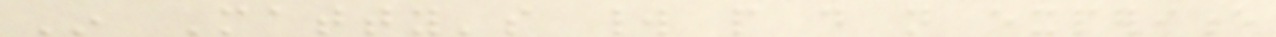In Matty's world people do not experience
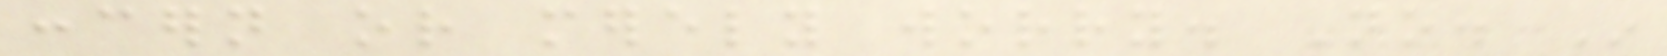concern or merely worry. No. In
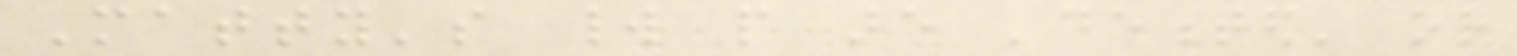Matty's world people are 'demented' or
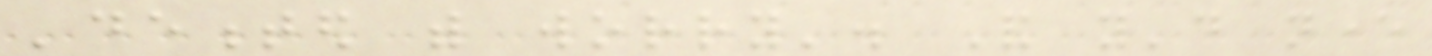'demented with worry'. And you'd never
